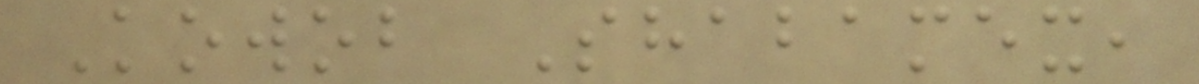Kowob Shabamex,
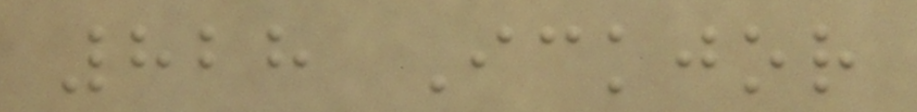828 Ickjor
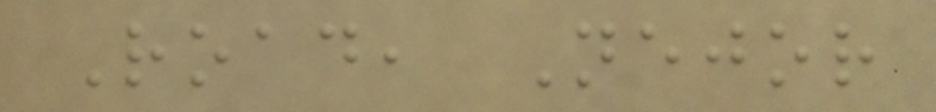Road, Nejor
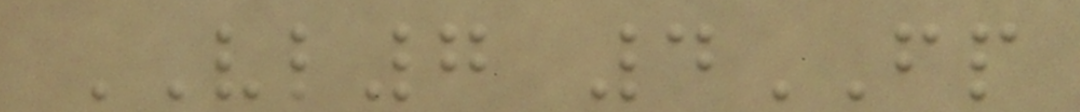VL7 4FP
